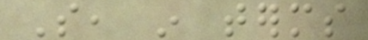So, in terms
